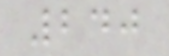240
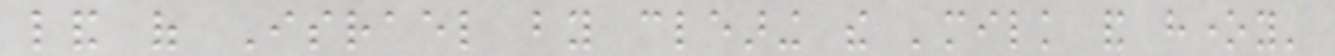land of Israel by clearing the 'milk and honey'
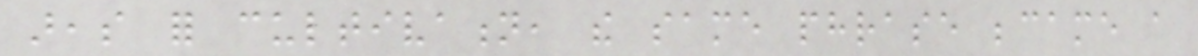areas for cultivation, the same phrase became a
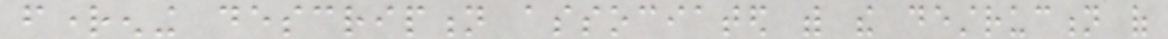frightening description associated with the destruction of
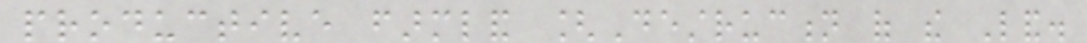productive farmland [Destruction of the Land.
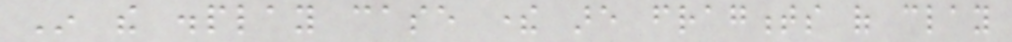In the display case there are fragments of clay
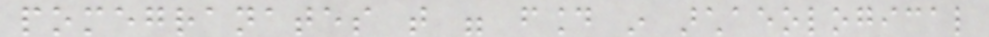pomegranates that were found in archaeological
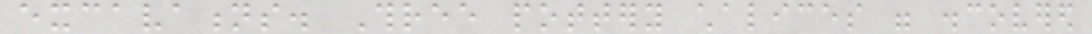excavations. Three pottery chalices were discovered
